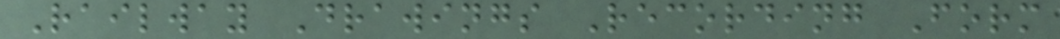Railway Drawings Recording Form
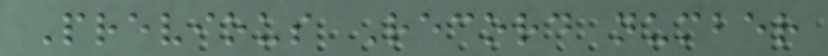Previous Record number
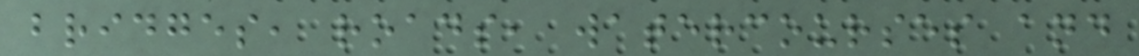bridges, roads, watercourses and
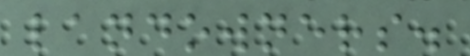landowners.
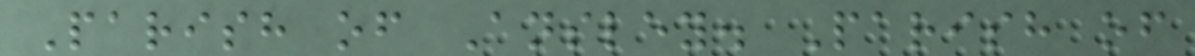Parish of Ansley. Parish of
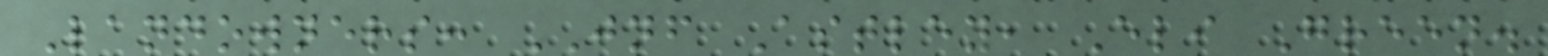Landowners: JNF Astley, Eli Green.
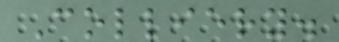Colliery.
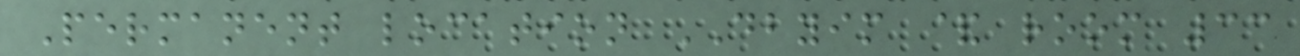Permanent location DBYIM & room 33
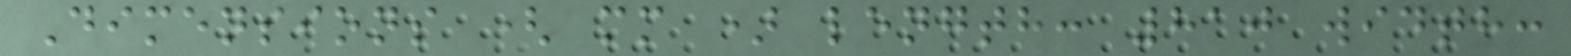Dimensions ( mm ) length: 810 width:
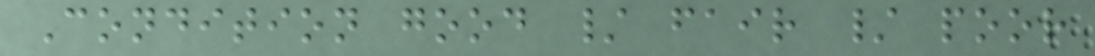Condition good / fair / poor
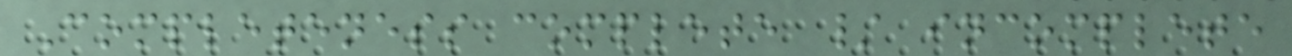Completeness complete / incomplete
